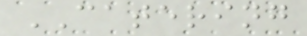CATERING
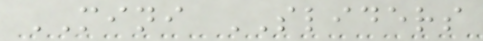MINI SLIDERS
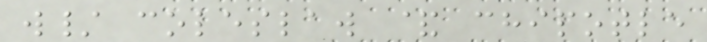w/ coleslaw & chipotle
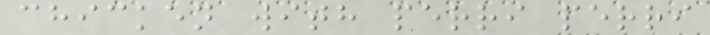chicken with perri perri
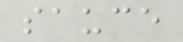sauce
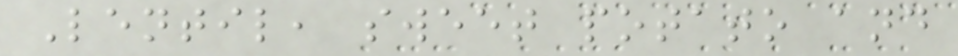Lentil, sweet potato and
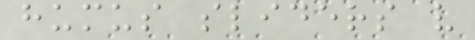humus sliders v
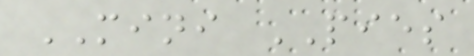MINI PIES
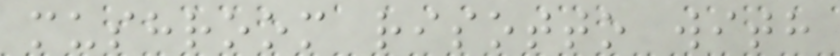mushroom risotto with
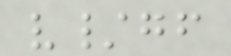v/gf
